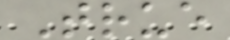True
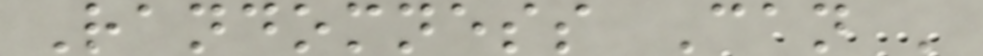Randomness Can '
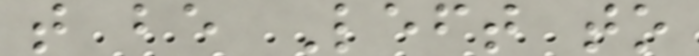t be Left to
